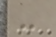-
